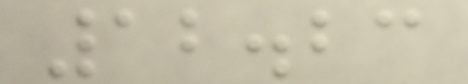12.23
